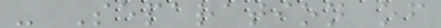- Separation of
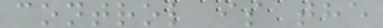control is the
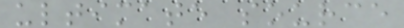ultimate source
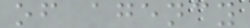of agency
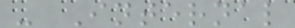- Internal
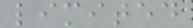limited
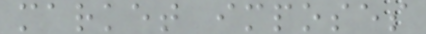market imposes
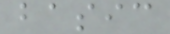basic
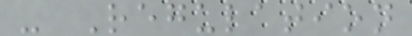- Regulation
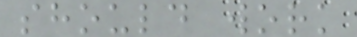should work
